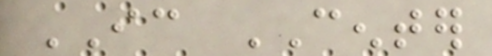IC CENTER
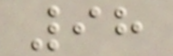98
